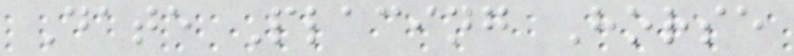Date Placing Horse
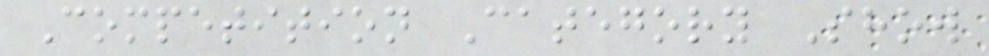Competition Category Show
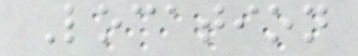Location
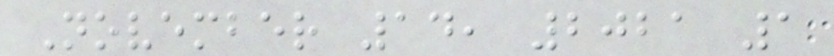November 14, 2021 1
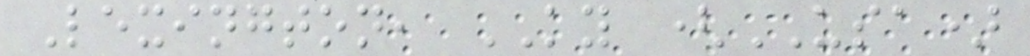Lexington, KY (USA)
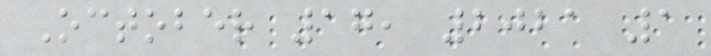October 17, 2021 1
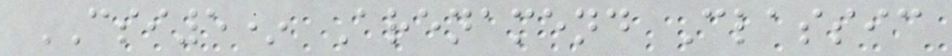CSI5* Arenamend Classic
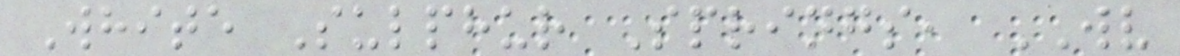White Sulphur Springs, WV
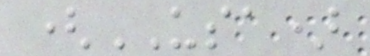(USA)
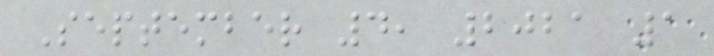September 4, 2021 1
